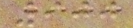900
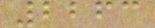2263
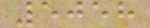5058
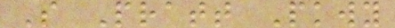S Pratt Pkwy
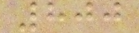800
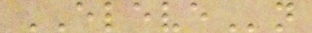ELEVEn
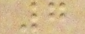7
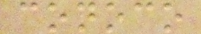conoco
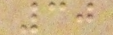30
